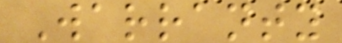Warranty
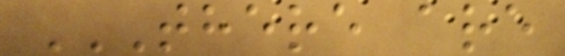THERE ARE
